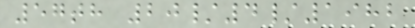57th 20/4/1982
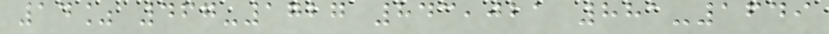14% 467-1727 843,021 881-1649
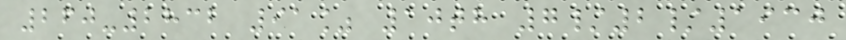260-2832 91% 10th 7/2/1930
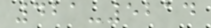421-5214
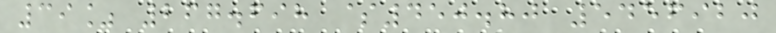39% 267.698 $450.80 5456920
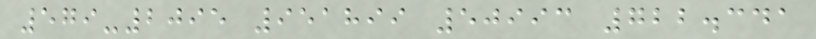579-2095 951899 50993 722.341
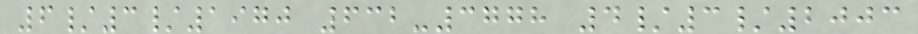6/3/1970 632-3778 4/3/2003
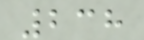238
